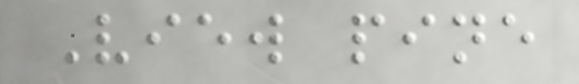View pine
